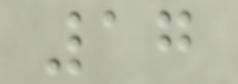17
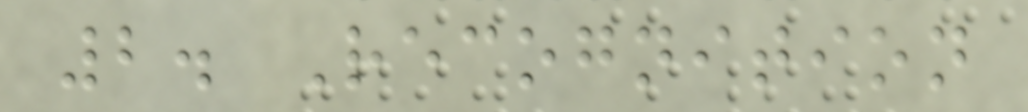2. Recognition
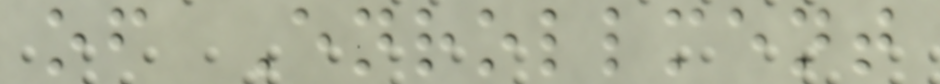of Enrollment
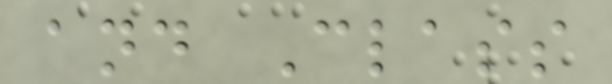and Class
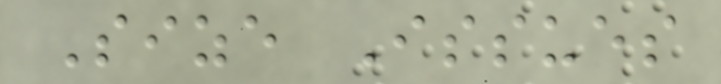Size Issues
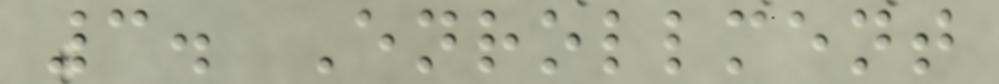3. Enrollment
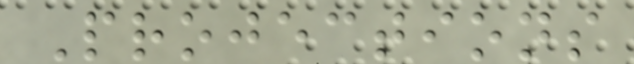Projections
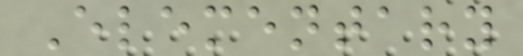Elementary
